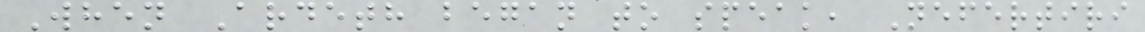When Ardeth began to speak, Nefertiri
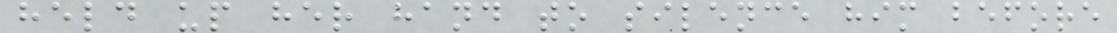held up her hand to silence him before
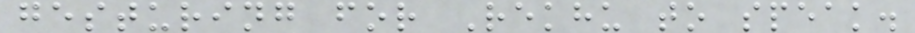gesturing for Rekhu to speak.
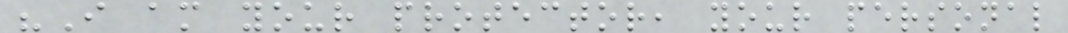"I am your protector, your personal
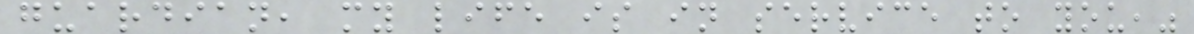guardian, my life is in service to you,"
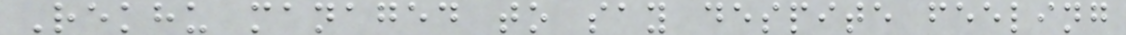Rekhu managed to say despite feeling
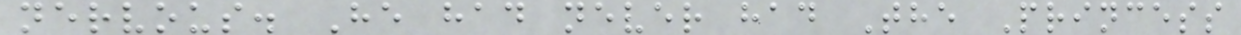nervous. He had never had The Princess
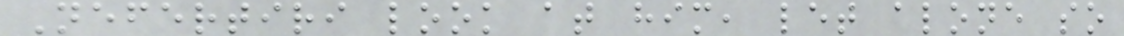Nefertiri look at him, let alone so
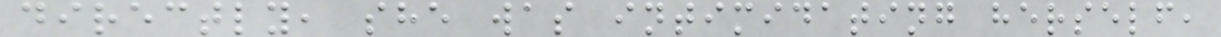directly, she was intimidating herself,
